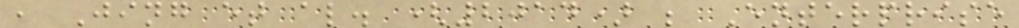, Jing et al. (2014) ; Enterprise
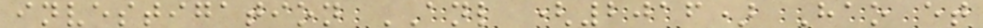investigation ANL (2016) Hao et
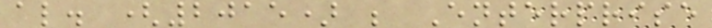al. (2015) ; Enterprise
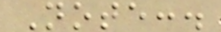Note:.
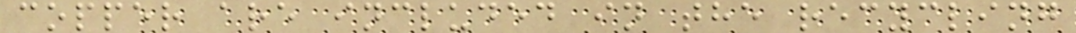copper are included in the recycling
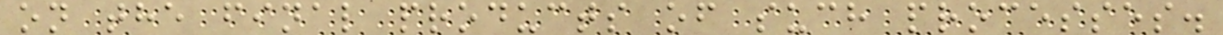on the final products of such processes.
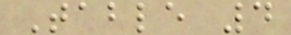Table 4
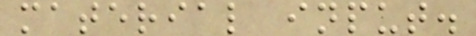material input.
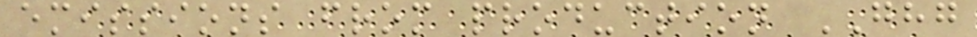emissions from production GHG
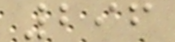296
